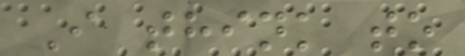I think to
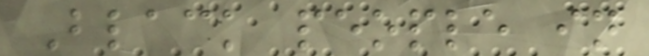Black people in
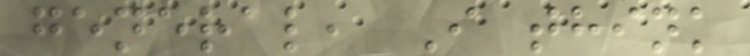general, I think
